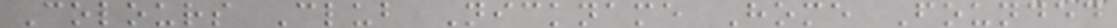Colours Club Nickname Home Founded
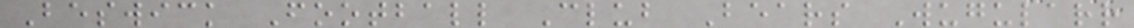Beswick Football Club Bears Wugularr
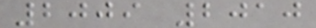2009 2010
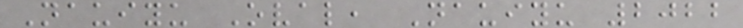Nauiyu Oval, Nauiyu 2022
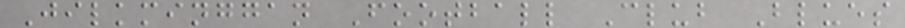Jilkminggan Football Club Blues
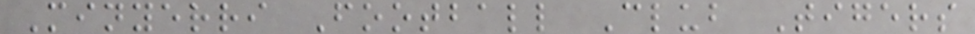Minyerri Football Club Tigers
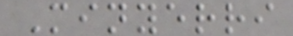Minyerri
